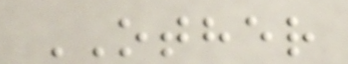OTHER
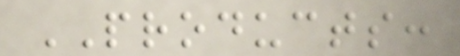PRODUCTS:
